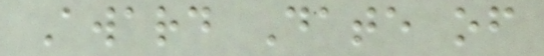Award Date of
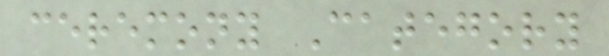ceremony Category
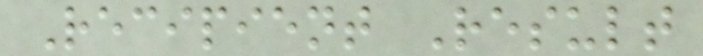Recipient Result
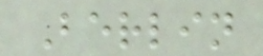Berlin
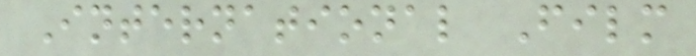International Film
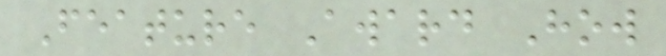Feature Award How
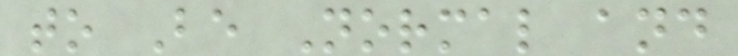to Be Normal and
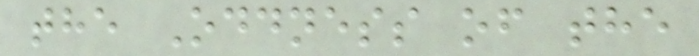the Oddness of the
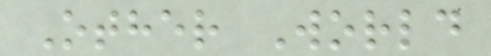Other World
